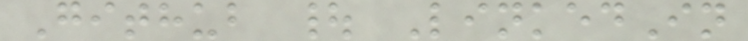Github | LinkedIn
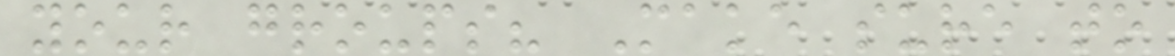your groups? Make sure to
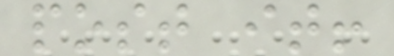post it!
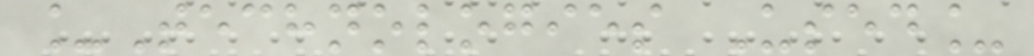_Technologies Used_
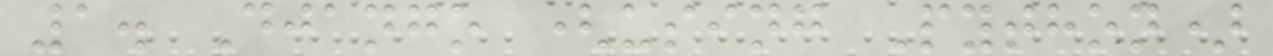1. Django (using Python)
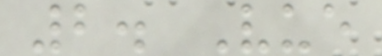2. Vue
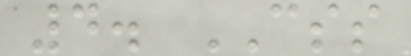4. CSS
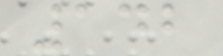142
